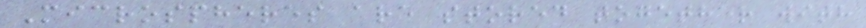Microspheres are stored together with
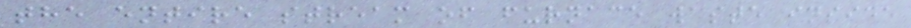the entire stream of furnace waste inside
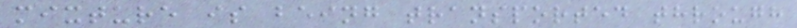mixture is being transported through
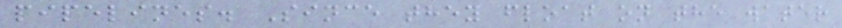pipelines. Since they float on the water
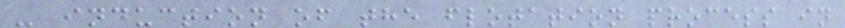- induction of the flotation process in
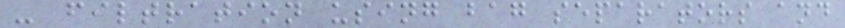- filtration using bag separators and
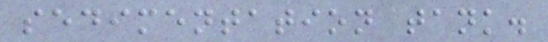sedimentation tank.
